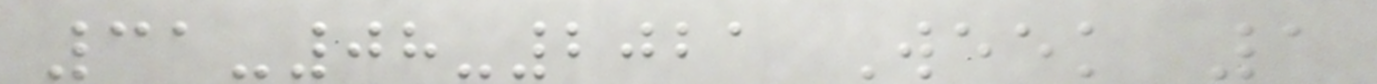31-08-2021 Week 1
